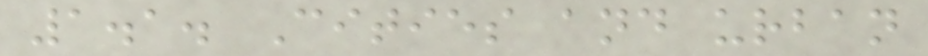1.1. Cities and urban
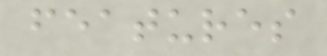features
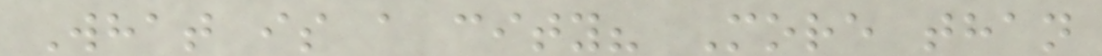What is a city? More than
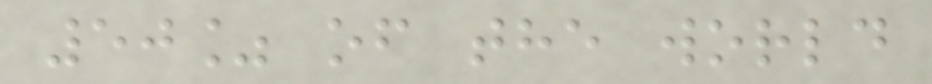50% of the world
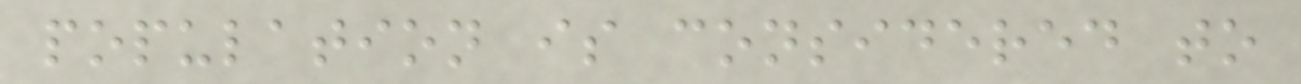population is considered to
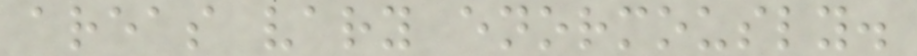areas vary enormously.
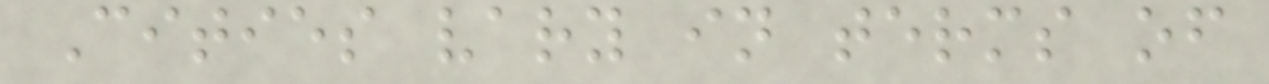Cities vary in terms of
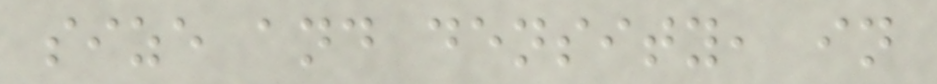size and density, in
